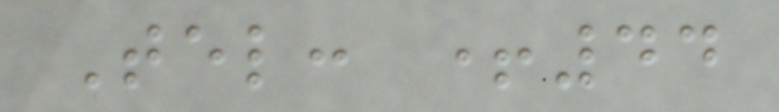Tel: +44
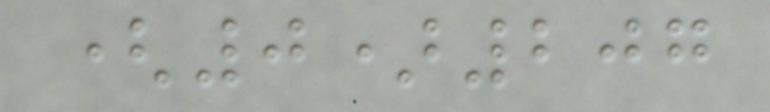(0)207
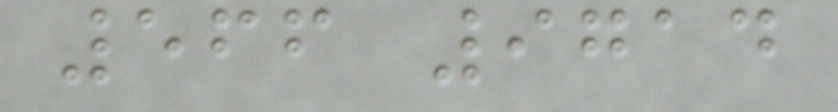566 9714
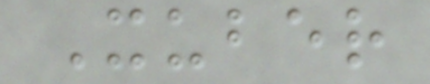Xuber
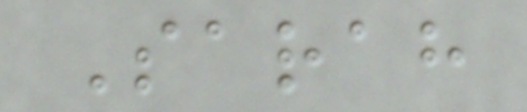Sarah
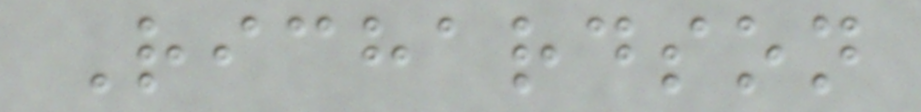Richardson
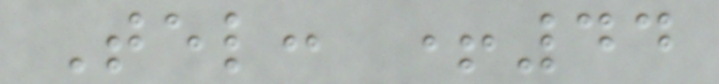Tel: +44
